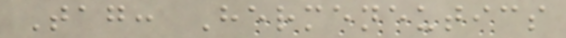Tag: Hermeneutics
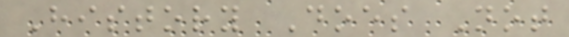History Does Not
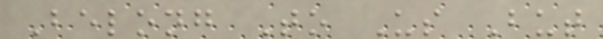Belong To Us But
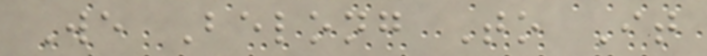We Belong To It
